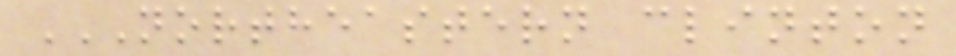NORTHEASTERN CLINTON
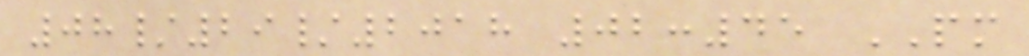08/29/2018 02:45 PM
